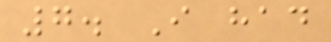7. I had
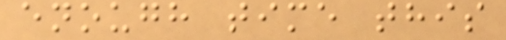enough time this
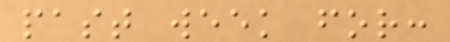past week for:
